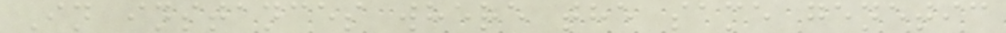In instances where the same genetic
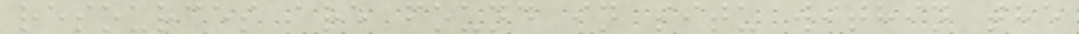resources are found in situ within the
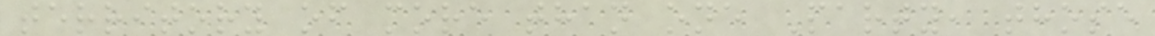territory of more than one Party, those
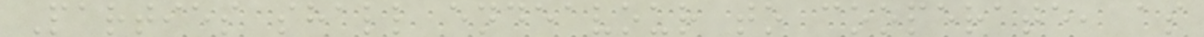Parties shall endeavour to cooperate, as
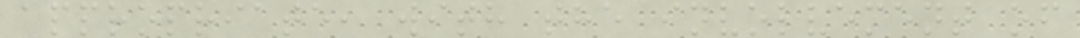appropriate, with the involvement of
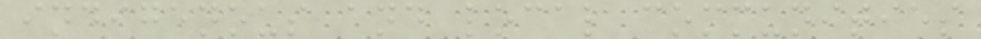indigenous and local communities
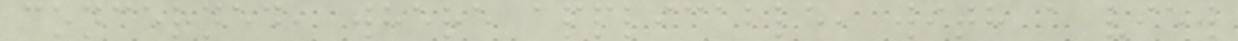concerned, where applicable, with a view
